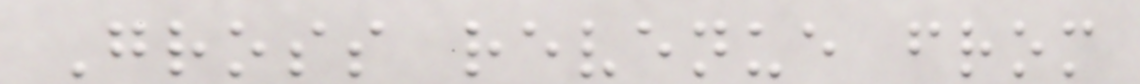Gross revenue from
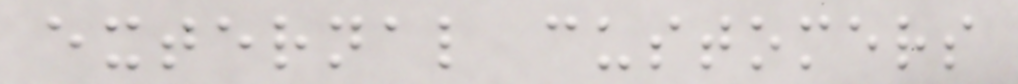external customers
